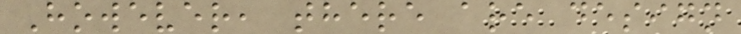However, there are design
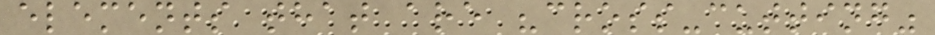elements that are "cross-cutting"
